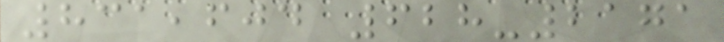831,604 628-2171
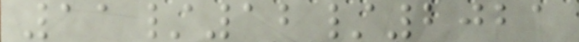11/12/2021
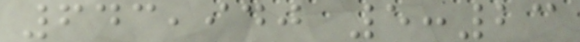643,940 5:23
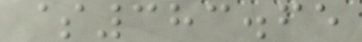$383.65
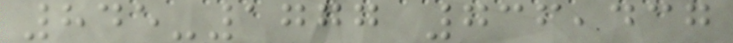845-1777 736,437
